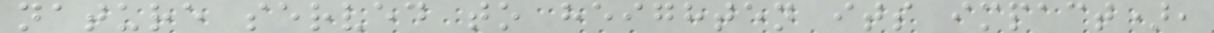nature served to heighten its impact),
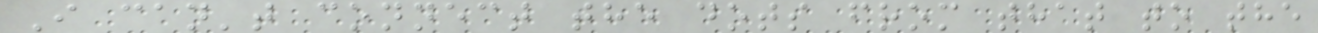I can't connect the dots from that to the
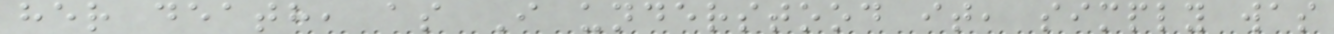her death, as I understood it, simply was
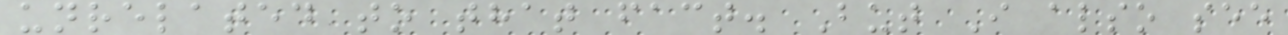unrelated to that fact. But I also see
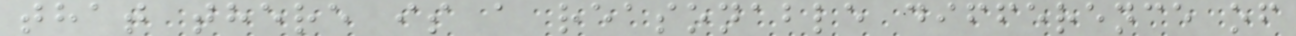that there is a reasonable difference of
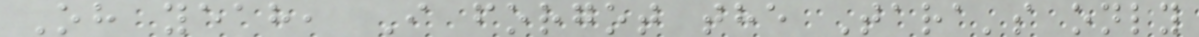Oh yeah, I forgot the Tara's only
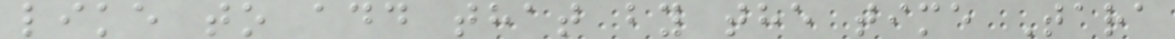like to add that by the time Tara
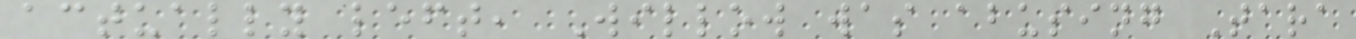actually left, Willow was abusing Tara
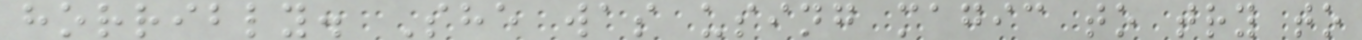horribly. She was using magic to try to
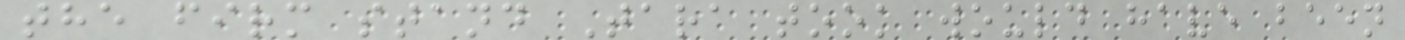the firm stand Tara took would have been
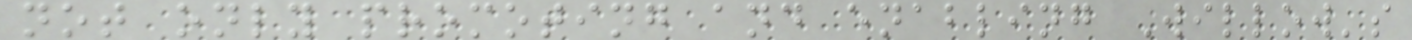not only promoting and enabling Willow's
